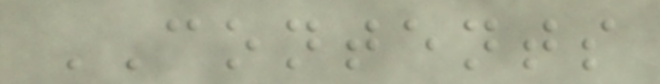CONTENTS
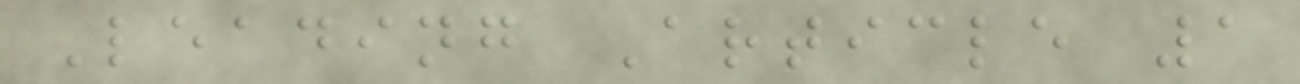Leading Article 1
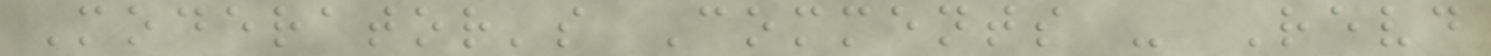Moderator's Comments - Revd
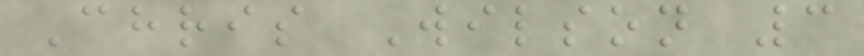Chris Wilson 3
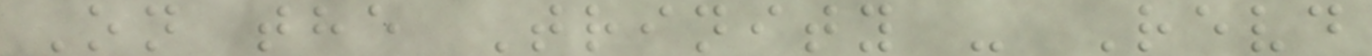On the Trinity - Revd
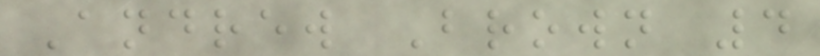Andrew Brown 4
